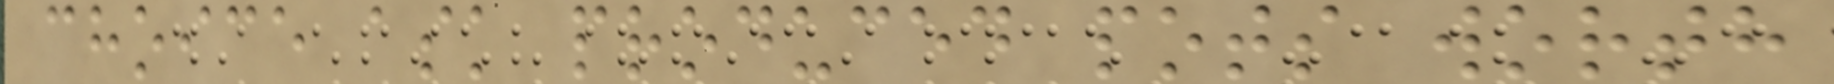choice ask produced pots worth
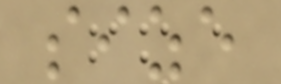size
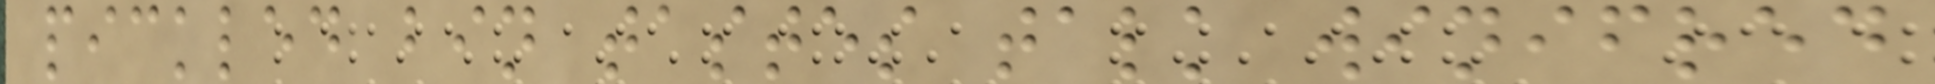pickled bin tastes talk winifred
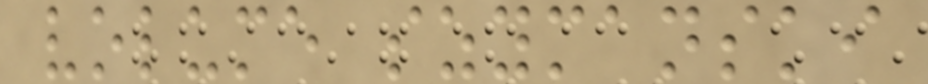volume szymanski
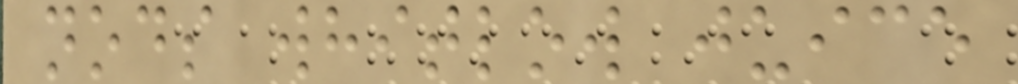nods whitlow juice
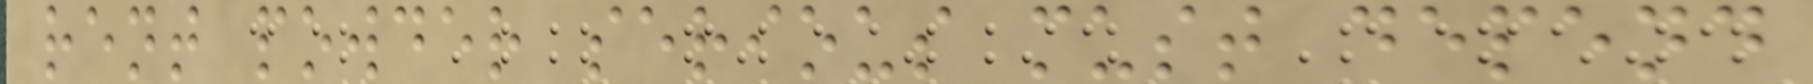rent powder serious must depend
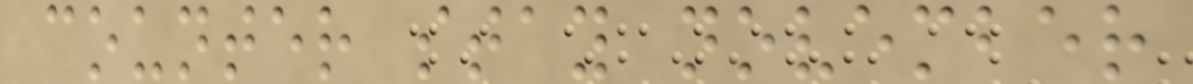counter stay november
